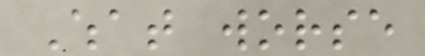What worse
